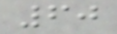60
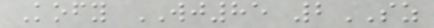Kofy WJ85 2SZ
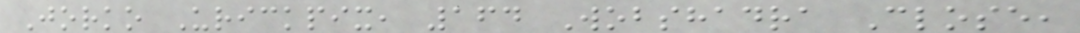Jorko Urickpix, 164 Wobshadra Close,
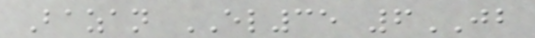Bazan EL35 6JB
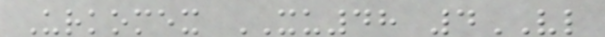Urkomex XU48 4VL
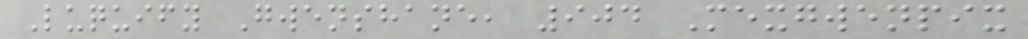Luquify Gwenshane, 904 Mexgwenpix
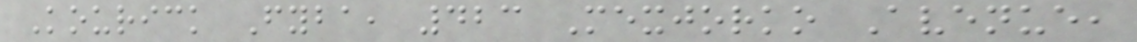Kourick Fyba, 423 Mexjorko Avenue,
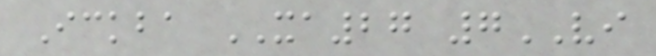Ickba XA27 7VI
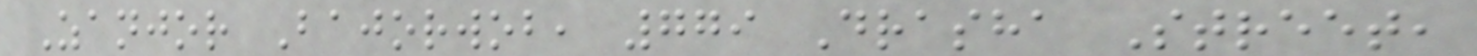Zanjor Bajorwob, 779 Drasha Street,
